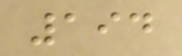194
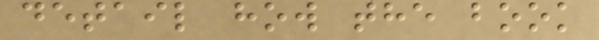detail how the book
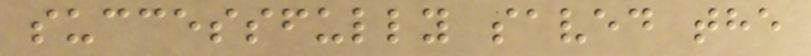successfully saved the
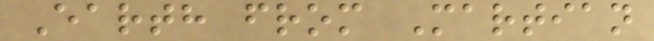Earth from Martian
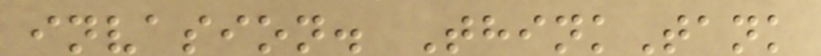invasion. ThinkTank
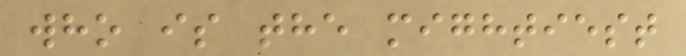who is the mightiest
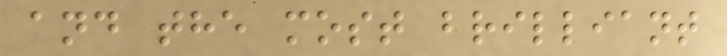and the most brilliant
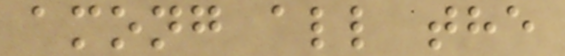among all the
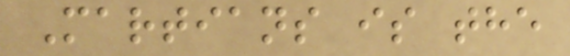Martians is the
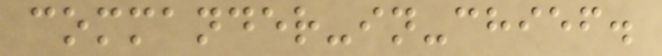commander-in-chief.
